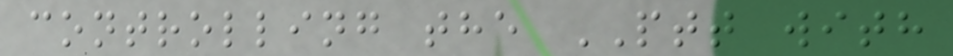controlling the PTT with
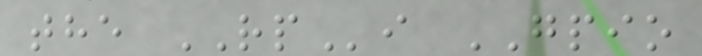the RPi GPIO
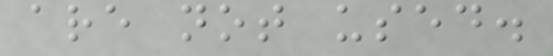are not used.
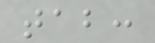tab:
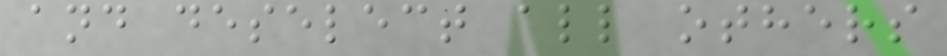and deselect all others
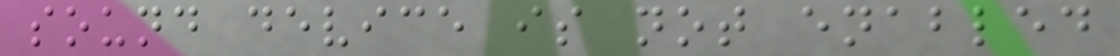sound device is not enabled
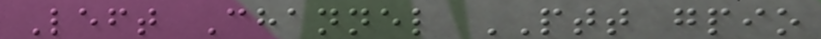Left Channel PTT gpio
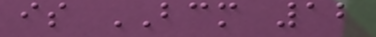is BCM 12
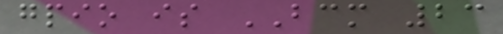gpio is BCM 23
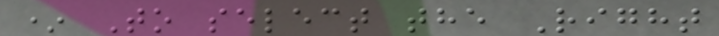* To select the Right
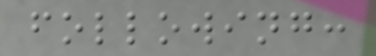following:
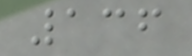136
